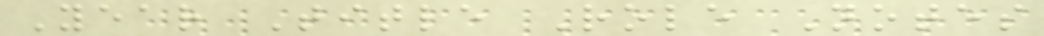Year Title Role Notes
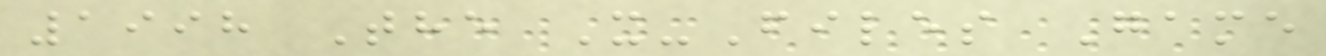1998 The X-Files Game
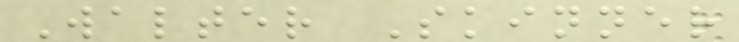Walter Skinner
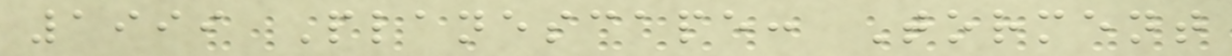1999 Planescape: Torment
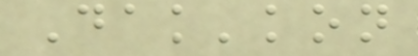Dak'kon
